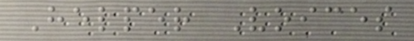Helper Voices
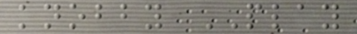knobby PLAY
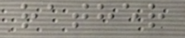rather
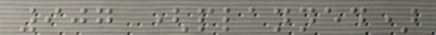907 (planned)
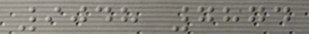9048 7874
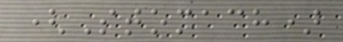(Stomach)
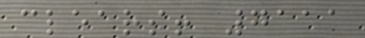clears! 7111
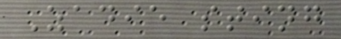Zadie sting
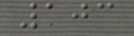103
